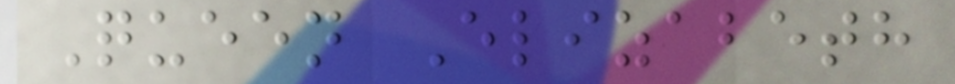Queen Elizabeth
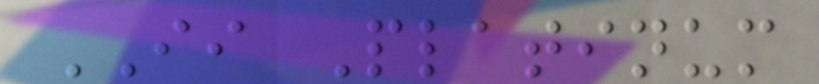II Platinum
